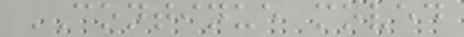CONTINUE moved
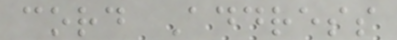cord Address
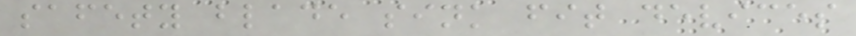safety blade sink fit devices
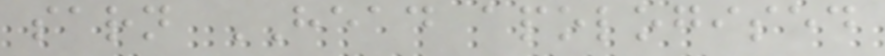sarn HEAD apologised
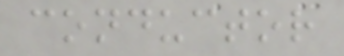conductor
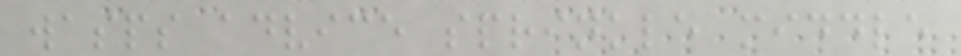wasps advice sprinkle middle
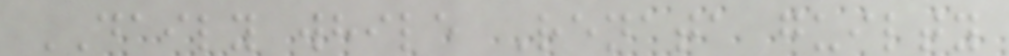DAILY while Renata guilty
